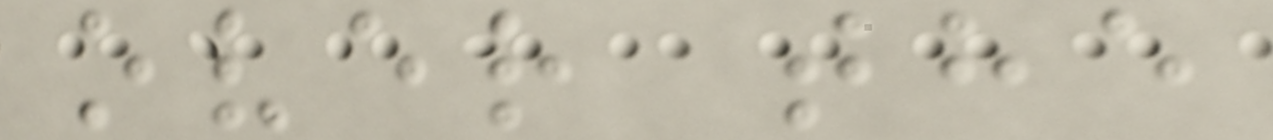over the
